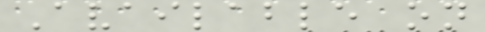Available on
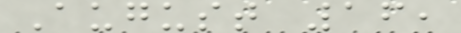August 16,
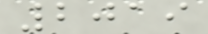2019
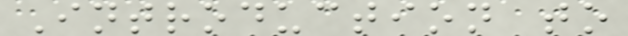Introduction to
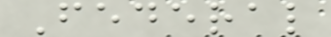Federal
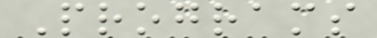Programs
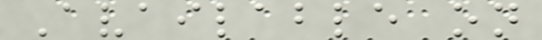Available on
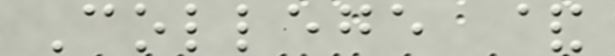College &
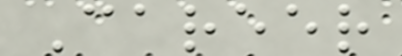Career
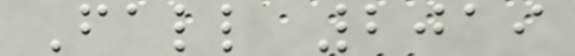Fall 2019
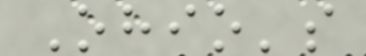Ohio's
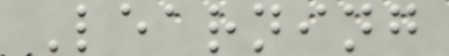Learning
